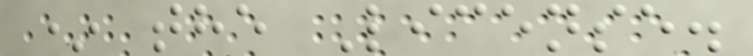* the License.
